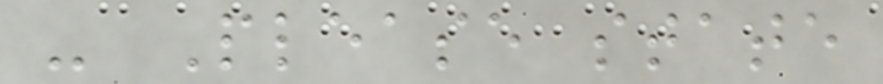- Please state
